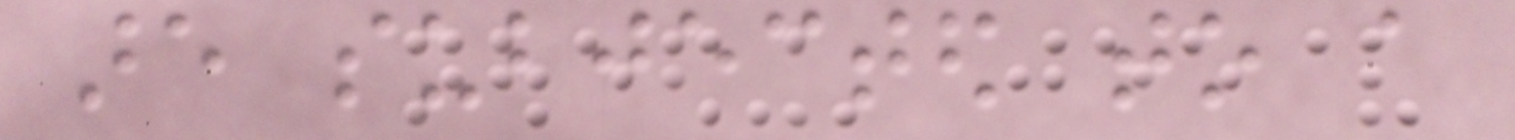are subjected to a
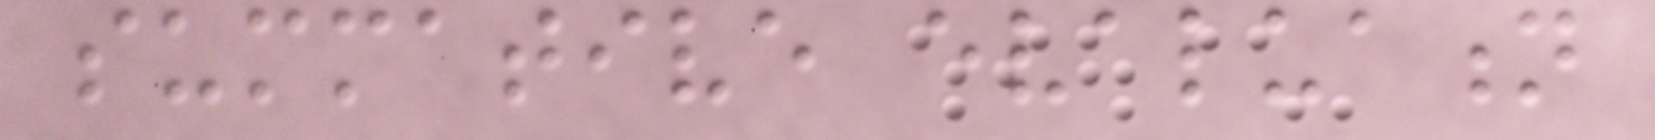summative evaluation
